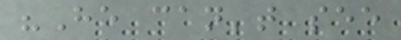"He can't see
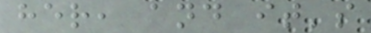her, and it's
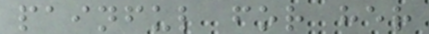painful for her
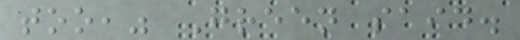too," Green said.
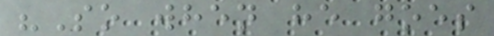"So when he goes
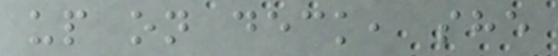up on deck, she
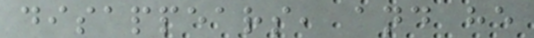disappears, and he
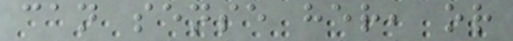can sense her, or
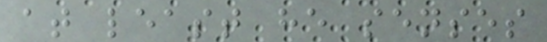at least he senses
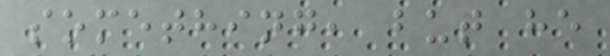something, but he
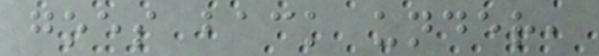goes back under,
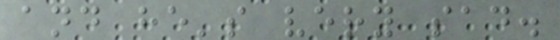and he's very sad.
